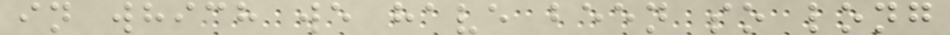in which we have been so long
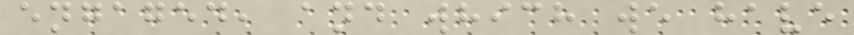engaged, and which we have
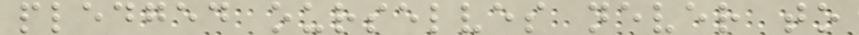pledged ourselves never to
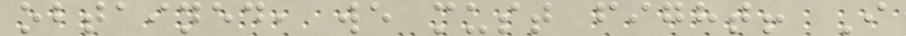obtained, we must fight! I
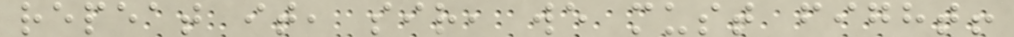repeat it, sir, we must fight!
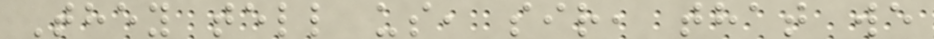They tell us, sir, that we
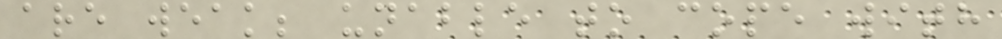are weak; unable to cope with
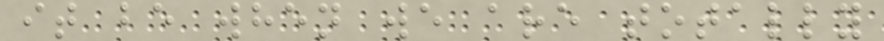it be when we are totally
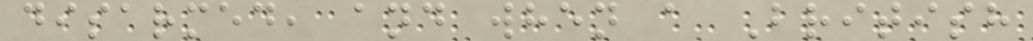disarmed, and when a British
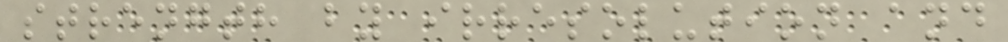strength by irresolution and
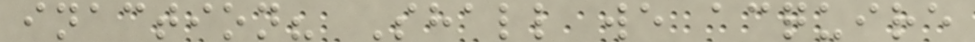inaction? Shall we acquire
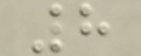8
